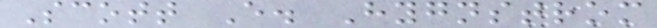Scott E. Hygnstrom
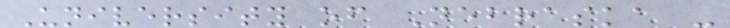University of Nebraska -
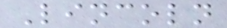Lincoln
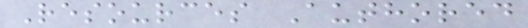Resources Authored
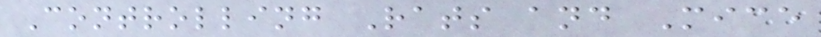Controlling Rats and Mice
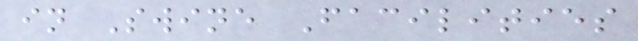in Swine Facilities
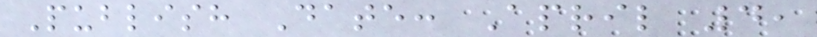Publish Date: April 4,
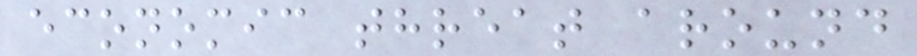economic threat around
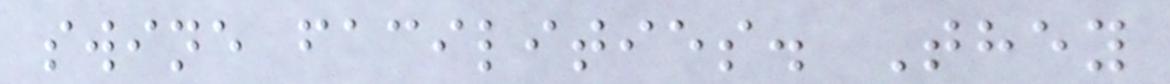swine facilities. They
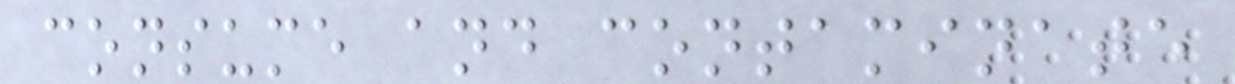consume and contaminate
